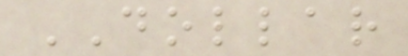DOLLAR
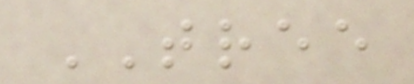TREE
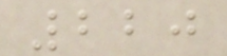220
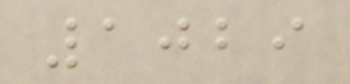1029
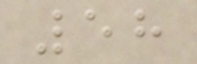58
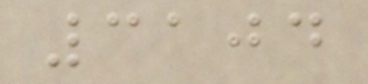3104
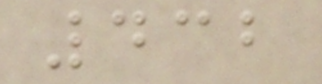432
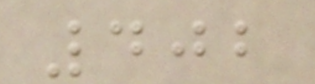402
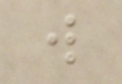w
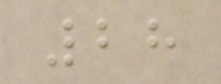28
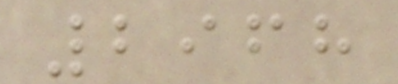2968
